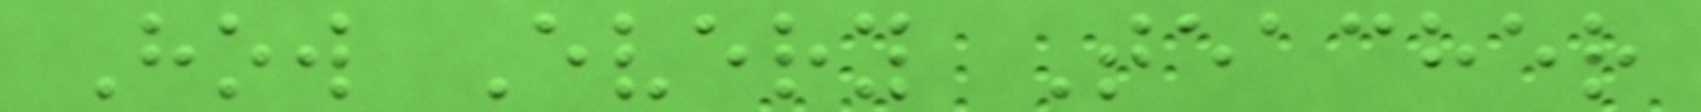How Every Teacher
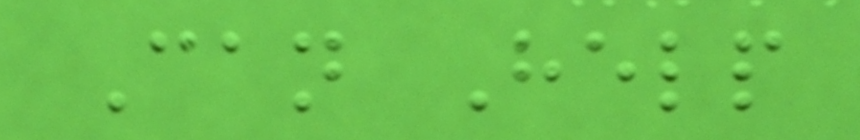Can Help
